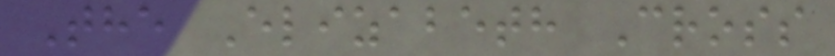The Elizabeth Cross
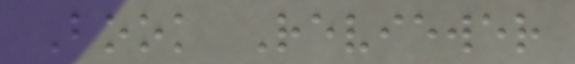Book Reviewer
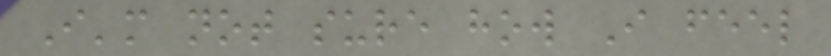I'm not sure how I feel
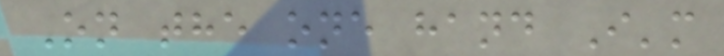On the one hand I'm
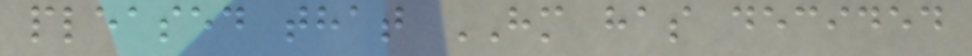pleased that HM has decided
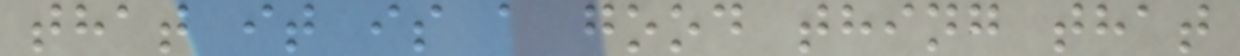that it is a good thing that
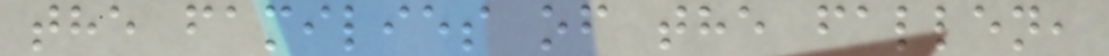the families of the fallen,
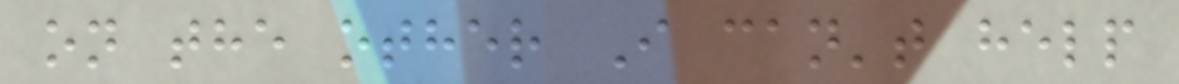on the other I can't help
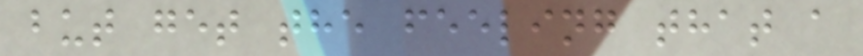but get the feeling that a
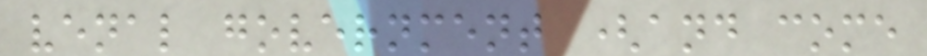venal government (and come
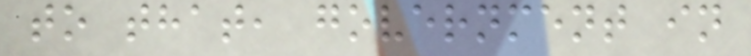to that, government in
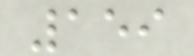159
